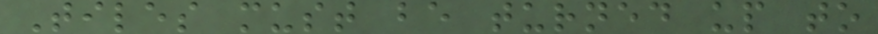Tiles must be turned up to
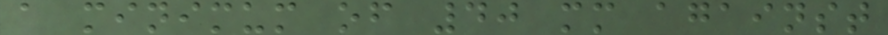a minimum of 40 mm against
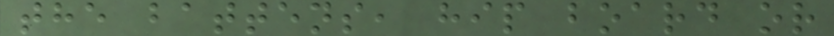the battens, hip board or
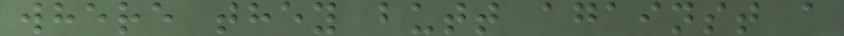where they butt against a
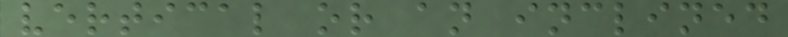vertical or an inclined
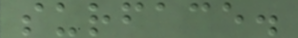surface.
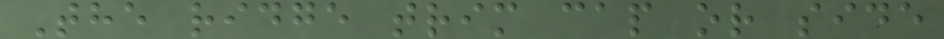The ridge trim cap or side
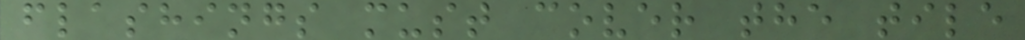flashings must cover the tile
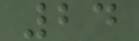24
